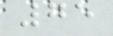75
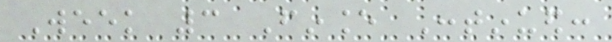Week 3 Finance Continued:
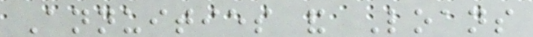Annuities and Loans
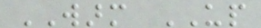WARM UP
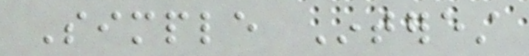Simple Interest
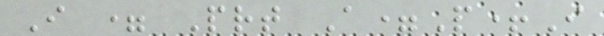I = Prt A=P+I
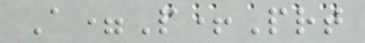A=P+Prt
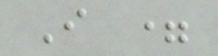I =
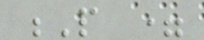P =
